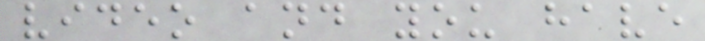video and you have
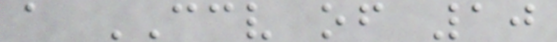a CCV of 10
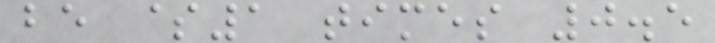be $1 times 0.5
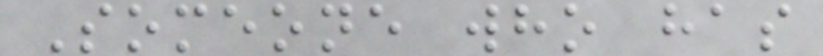Someone who has
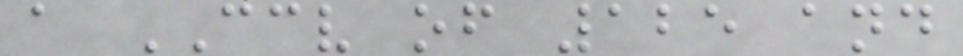a CCV of 125 and
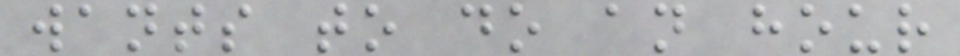wants to do an hour
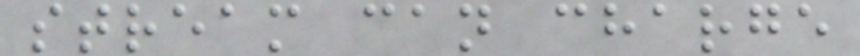stream can charge
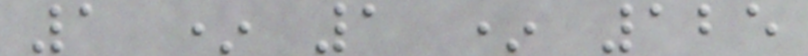1 * 1 * 125
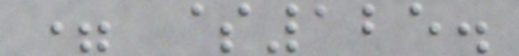= $125.
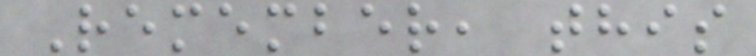Remember, this
